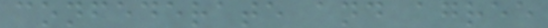confederate and agree
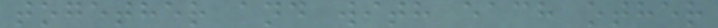together and with each other
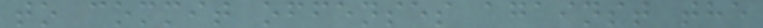to commit offenses against the
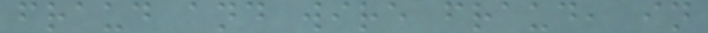fraud and wire fraud, in
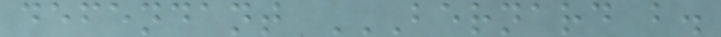defendant BERNARD B.
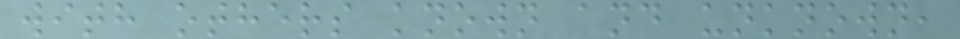with others known and unknown,
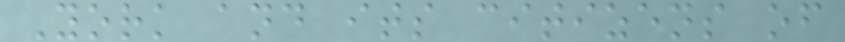York and its citizens of
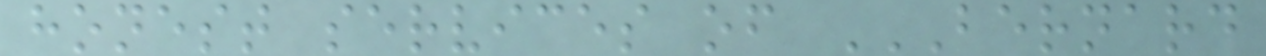honest services of BERNARD
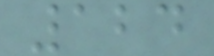124
